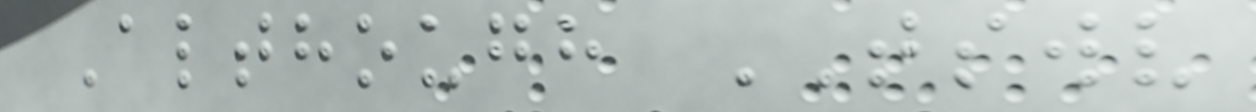Although TSWV
